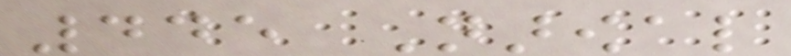445 Narowal
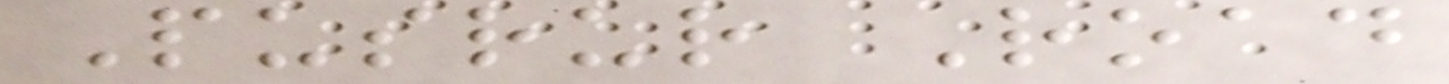Pusrur Road
